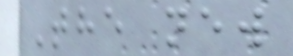The new
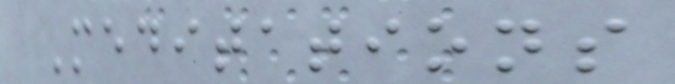Meditations
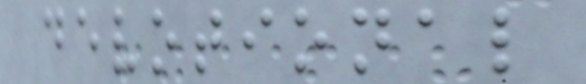devotional
